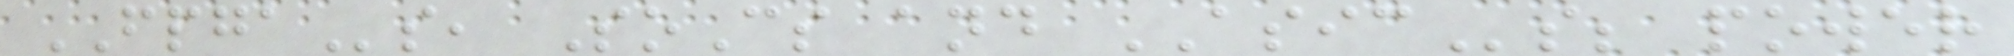FPGAs, SoCs and ASICs; power
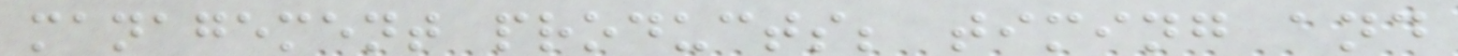management products; timing and
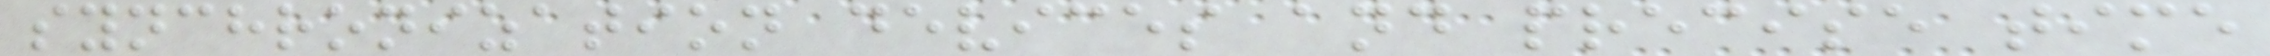synchronization devices and precise time
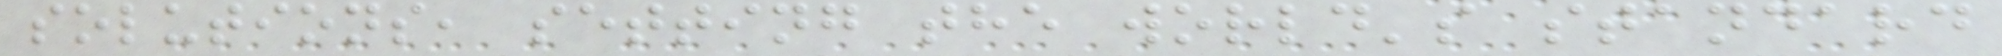solutions, setting the world's standard
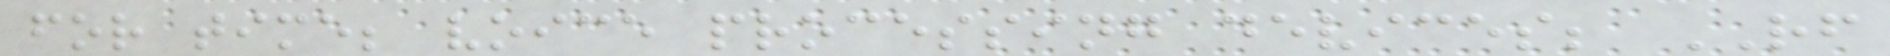for time; voice processing devices; RF
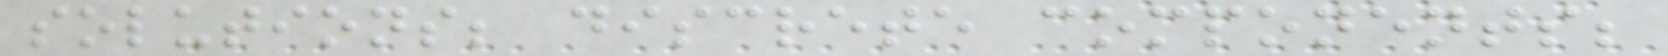solutions; discrete components;
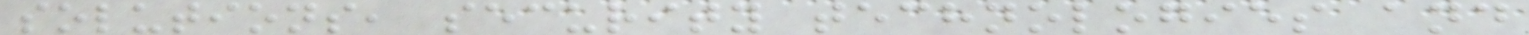solutions, security technologies and
